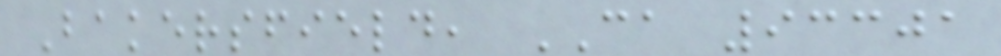Bakersfield, CA 93301
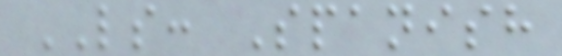LS: Spanish
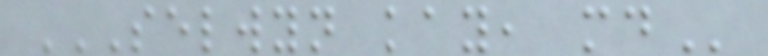SELWYN KAY, MD
